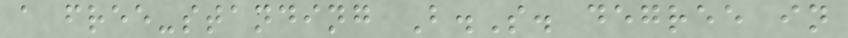a free-standing B.S. degree in
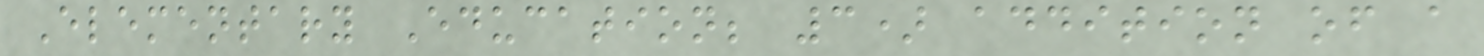Elementary Education; 3) addition of a
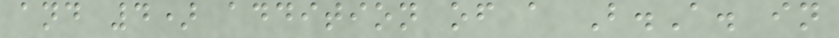and 4) addition of a B.A. in
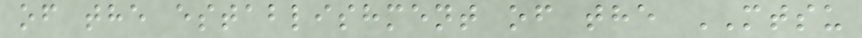of the establishment of the MTSU
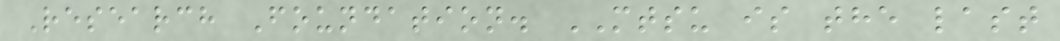Research Foundation. MTSU is the last
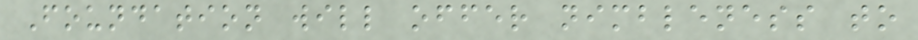Foundation will offer nimbleness to
